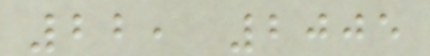22, 2005
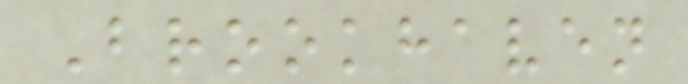Brookhaven
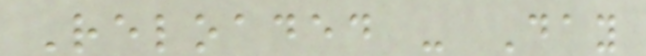Reloaded - Day
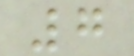7
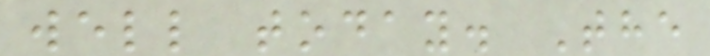well today. The
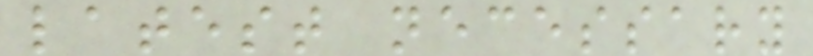latest necessary
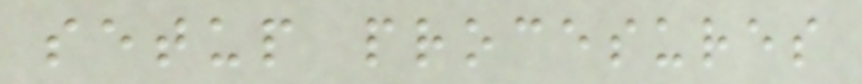setup procesures
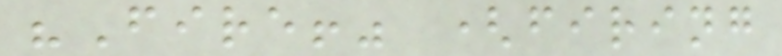"Fire!" (firing
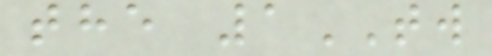the 1TW
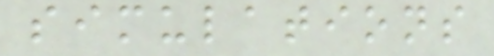simulations
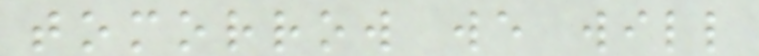tomorrow we will
